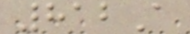812A
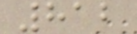812
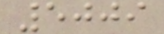5009
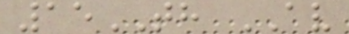15TH AV
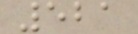521
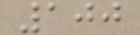100
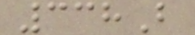338B
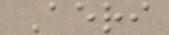Aeri
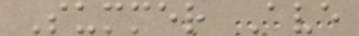Summer Ave
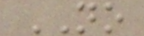NO
